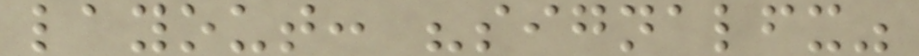layout: "signalfx"
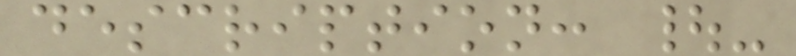description: |-
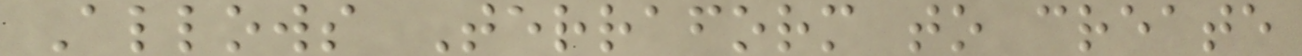Allows Terraform to create
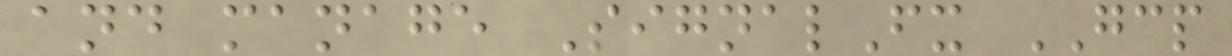and manage SignalFx GCP
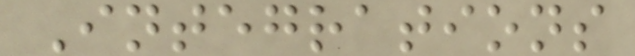Integrations
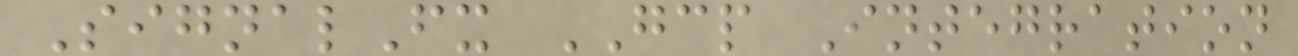SignalFx GCP Integration
